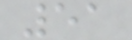51
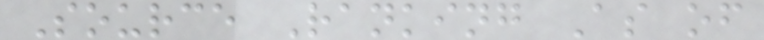Source Ranking As of
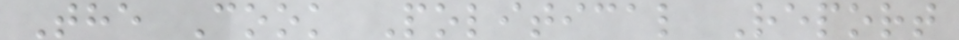The Cook Political Report
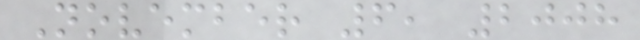November 6, 2008
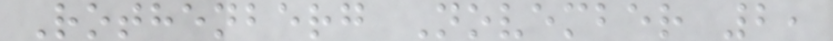Rothenberg November 2,
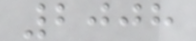2008
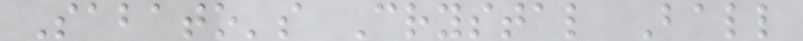Sabato's Crystal Ball
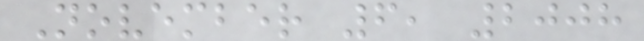November 6, 2008
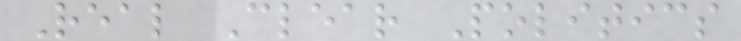Real Clear Politics
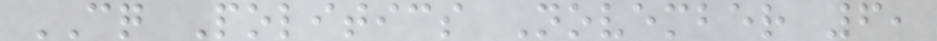CQ Politics November 6,
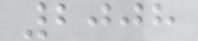2008
